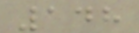148
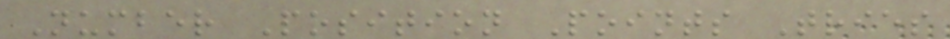Number Position Points Tries
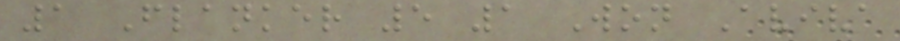1 Flanker 5 1 Won Aviva
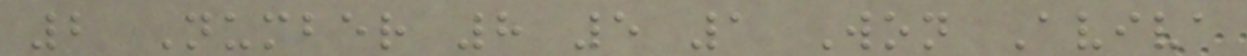2 Number 8 5 1 Won Aviva
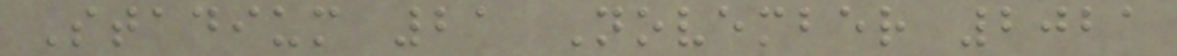Stadium 21 November 2021
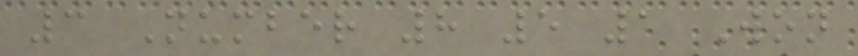3 Number 8 5 1 Won
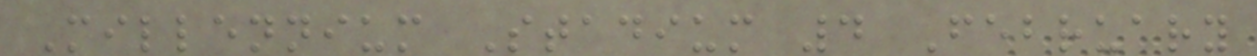Millennium Stadium 4 February
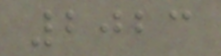2023
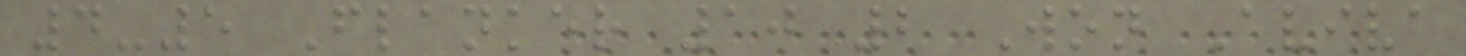4-5 Flanker 10 2 Won Aviva
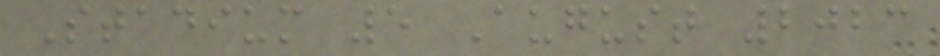Stadium 5 August 2023
